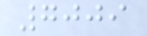7009
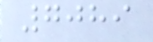7089
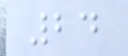24
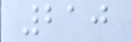210
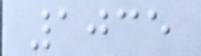1035
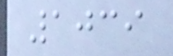1039
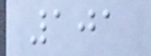101
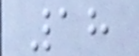18
